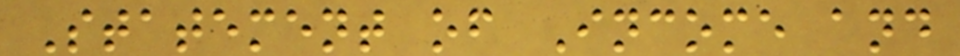Statement of Income and
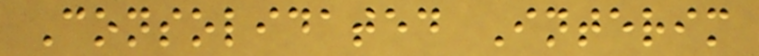Consolidated Interim
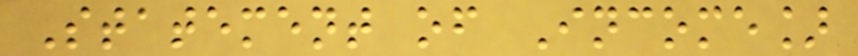Statement of Income]
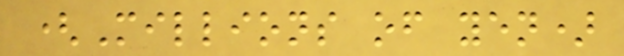(Millions of yen)
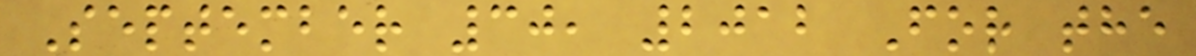September 30, 2012 For the
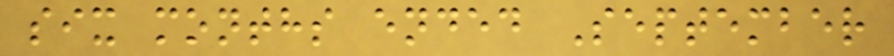six months ended September
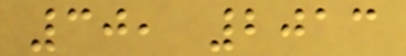30, 2013
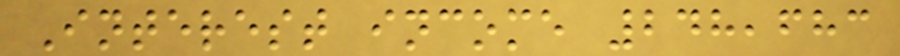Interest income 248,683
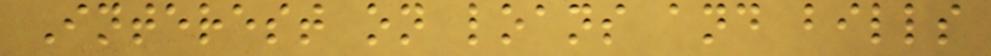Interest on loans and bills
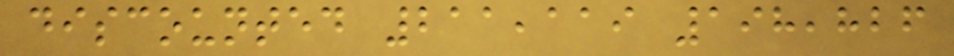discounted 211,119 198,826
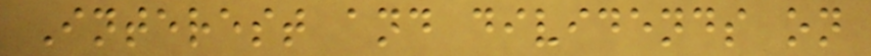Interest and dividends on
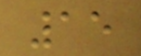15
